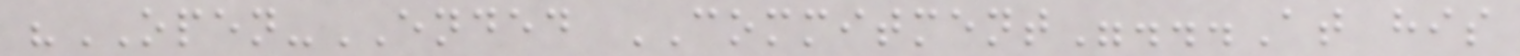"OPEN-ENDED COMMITMENT"...At his
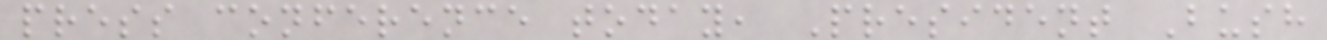press conference today, President Bush
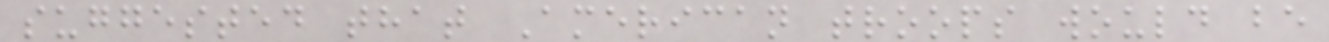suggested that American troops would be
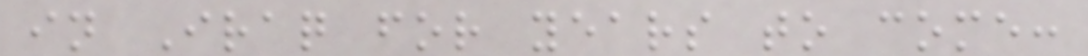in Iraq for years to come:
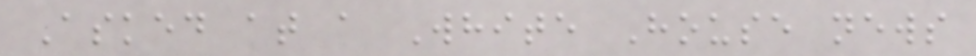Asked at a White House news
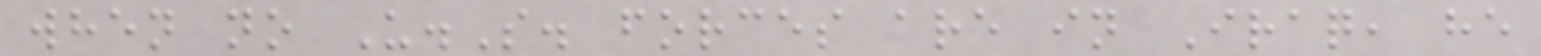when no U.S. forces are in Iraq, he
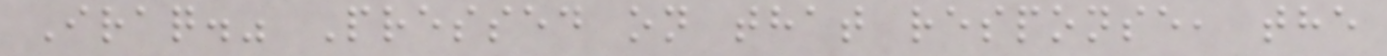Iraq." Pressed on that response, the
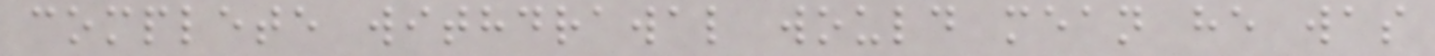complete withdrawal would mean he was
